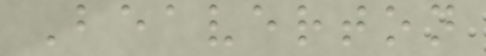Beaverton
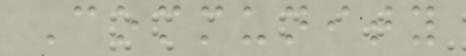Community
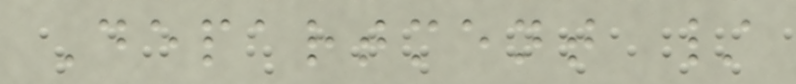Department /
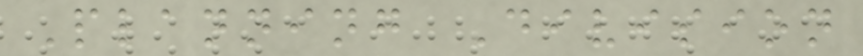Planning Division
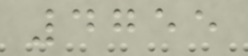4755
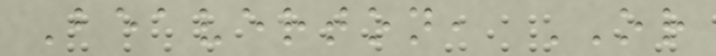Beaverton, OR
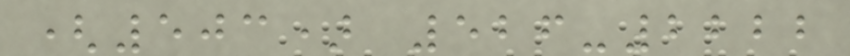(503) 526-2222
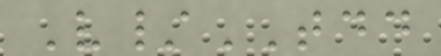V/TDD
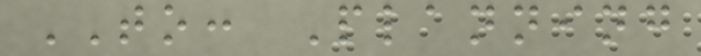TO: Planning
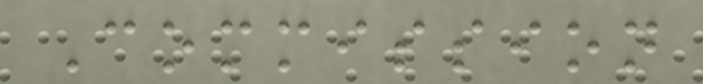Commission
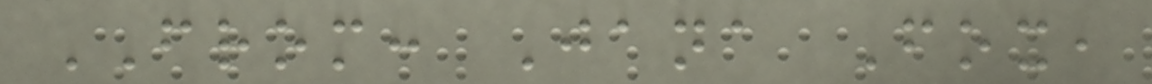FROM: Jana Fox,
